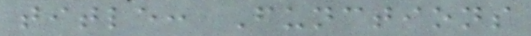title: Functions
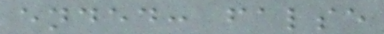ended: false
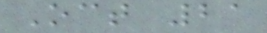Oct 21
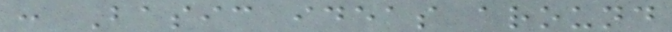: Basic ideas around
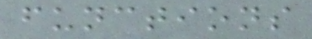functions
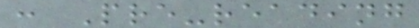: Pre-reading
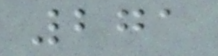271
